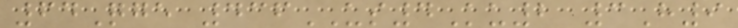64Qge 436US4Ku2 3H9
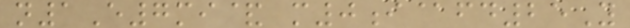n1E7mi& m0i@fd25Y
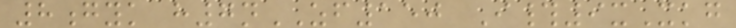8gyk h7nZF150 I#9xXkg
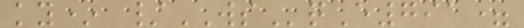ky* /WSqE791=
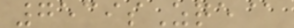7539sZqe@
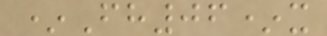*Fh06*x
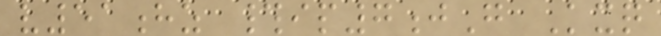v51hz #ip7jG Kxq
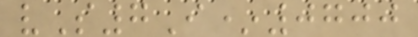vS7I*0700
